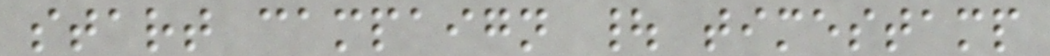start campaign | timestamp
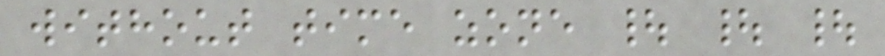without time zone | | |
